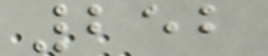252
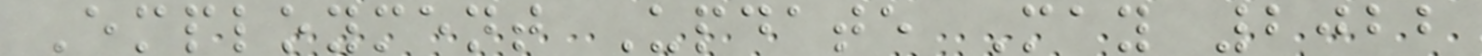Employment Update May 2022
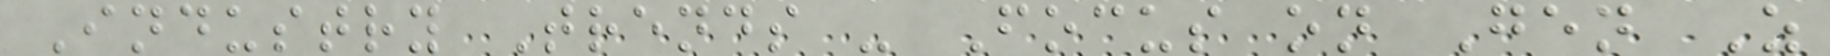Industry Trends - Focus on Gen Z
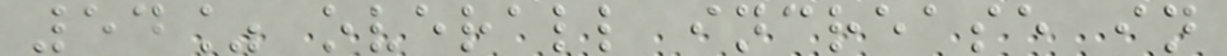54% overall increase in
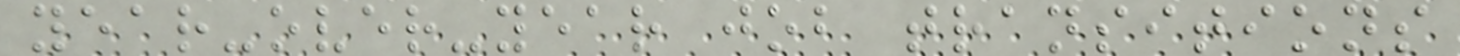year-over-year job transitions
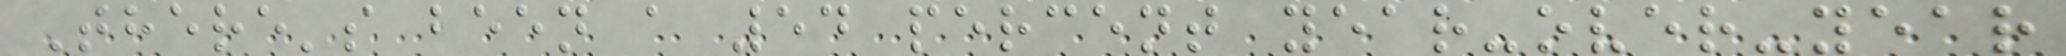There's been a 54 percent year-over-year
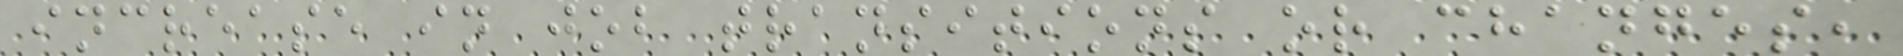increase in job transitions or changes,
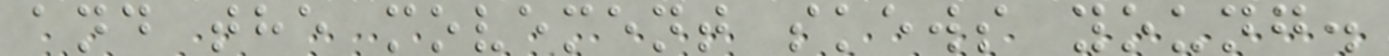and the movement skews young.
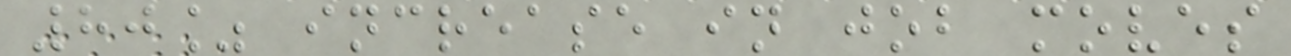80% increase in job moves
